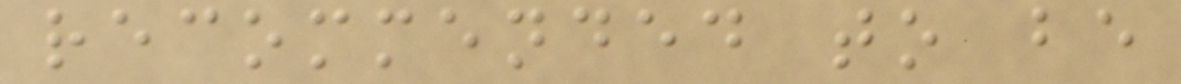recommended to be
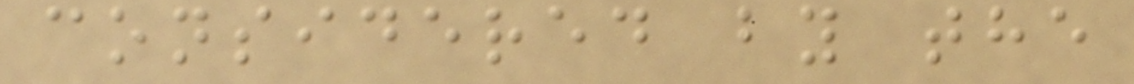considered by the
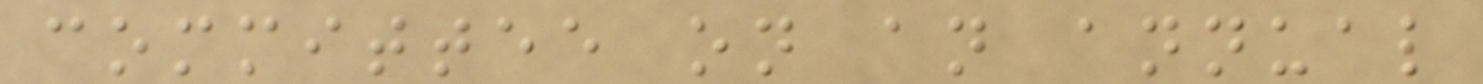committee on an annual
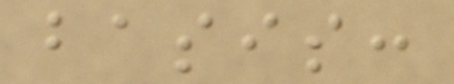basis:
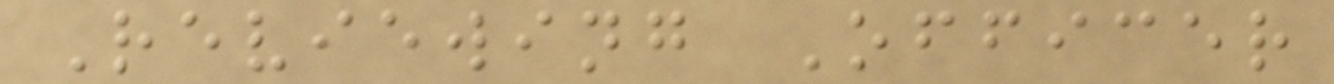Reviewing Officer
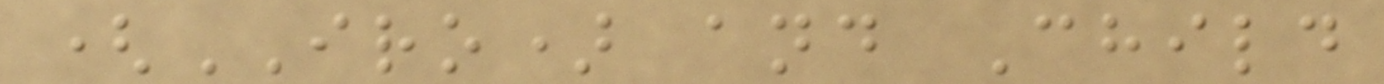(IRO) and Child
